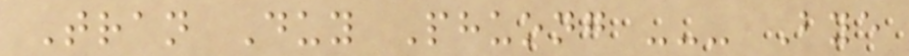Tran Duy Phuong --- Bye
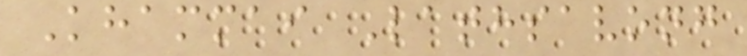Khammai Lathsavong
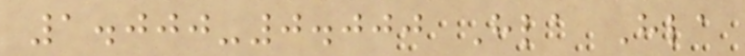1.000-0.000 Hla Hla
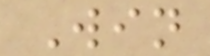Win
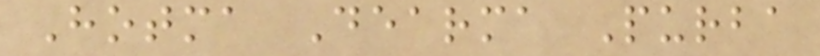Hotma Dearma Purba
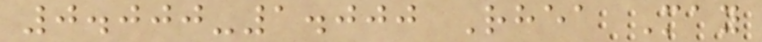0.000-1.000 Rhea May
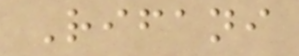Rifani
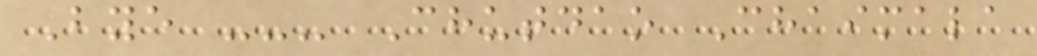Bye --- Chutdao Chaimala
